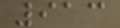913
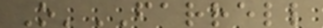O'FARRELL
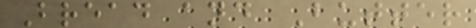Bread and Butter
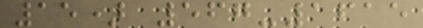15) 567-1615
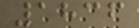1836
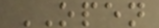OPEN
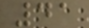41
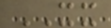XX
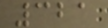321
